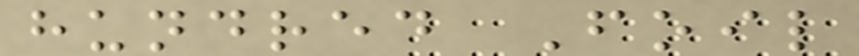hundred Foil
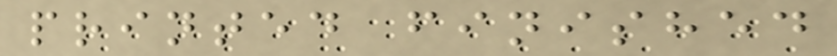printed finished
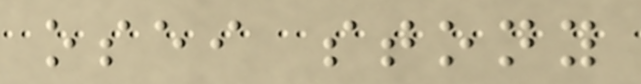osei stony
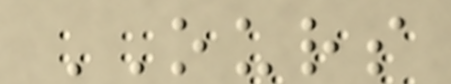OURS
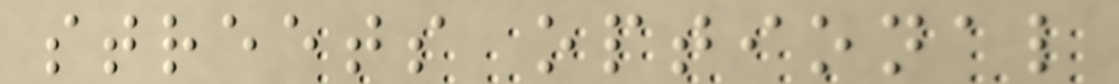streets optional
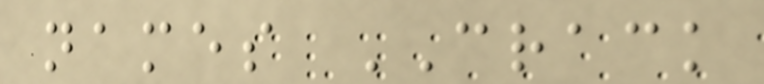names CRACK
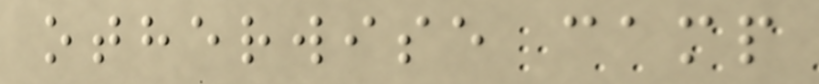otherwise camp
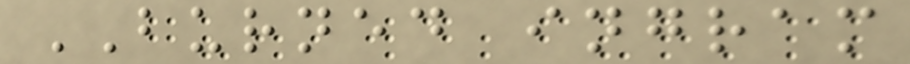BURNED ingram
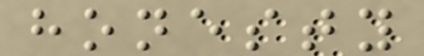honesty
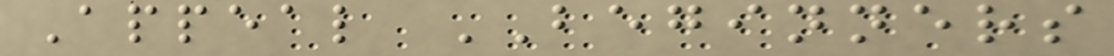Appeal BEGINNERS
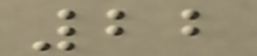22
